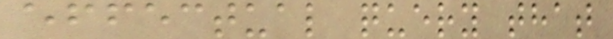effectual query that
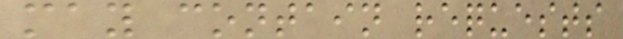may contain requests
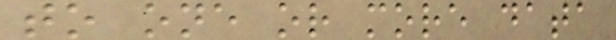to one or more data
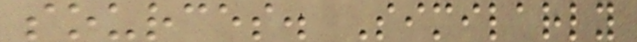sources. Similarly
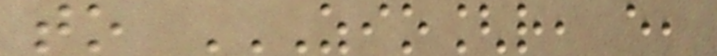to ZIO[R, E,
